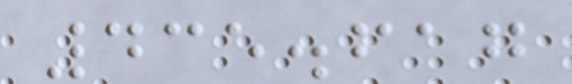435.617
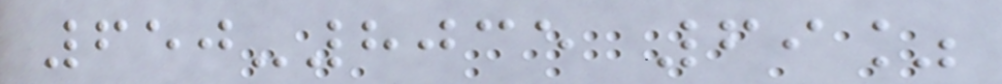650-8035 69%
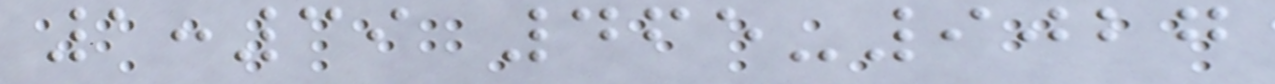1:39 465-9027
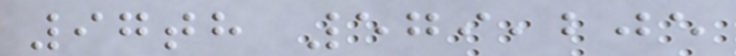97th 579,205
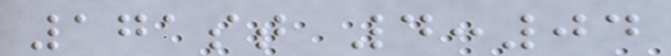171st 4:04
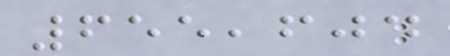655,604
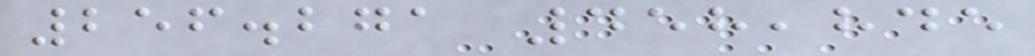256.271 458,845
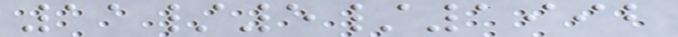11/5/1992
